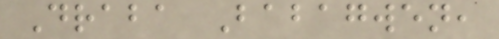Draba Babagwen,
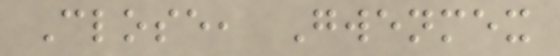Close, Gwenmex
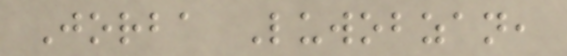Jorba Luwobzan,
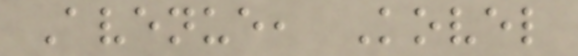Avenue, Kovel
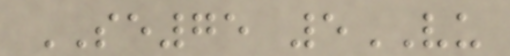SE75 5VU
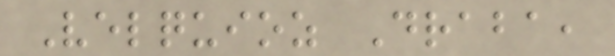Velquioz Draba,
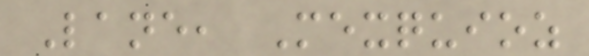Lane, Mexquioz
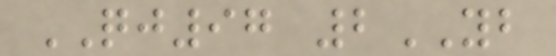QJ97 2YB
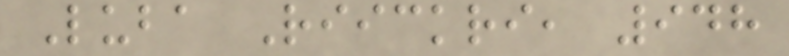Luba Riickri, 948
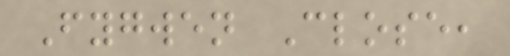Fygwen Close,
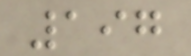197
